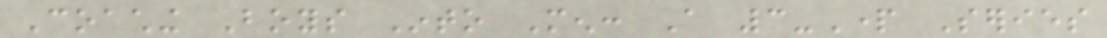Coaching Boys Into Men: A 3-Part Series
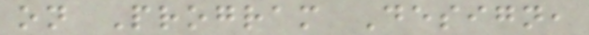on Program Design,
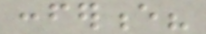conference?
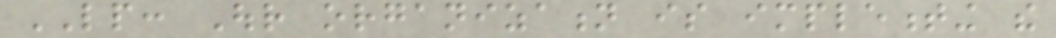LP: Our organization is implementing the
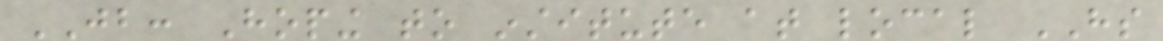JB: Hoping to institute at local HS
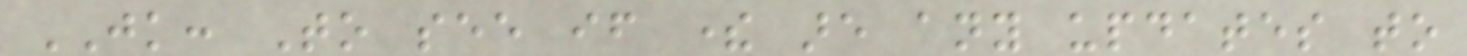JK: To see if there are any updates to
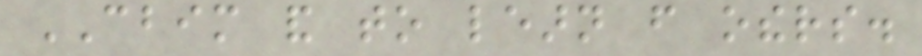CBIM and to learn from others.
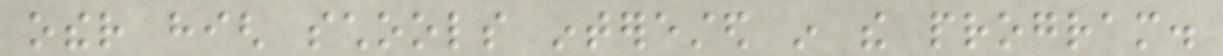other high schools interested in the program.
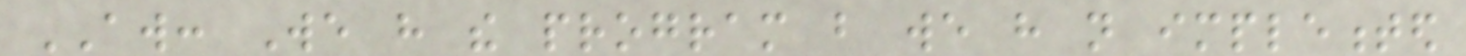AW: We have the program but we have not implemented
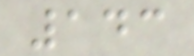143
